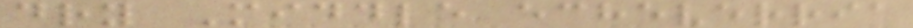dry Middle echeverria
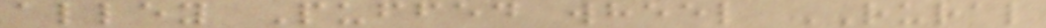alley Puffed wheel RURAL
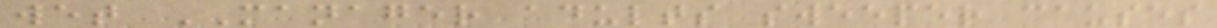wet MANAGER adults sweeper causes
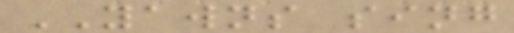YAWNS sing
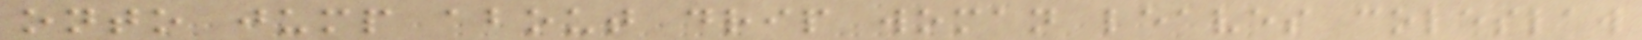onto jump about drip woman leaves coleslaw
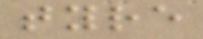tyre
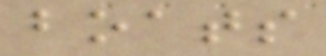boats
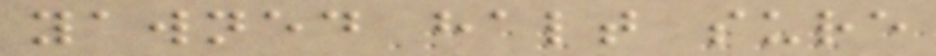yawned halt sure
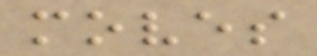moves
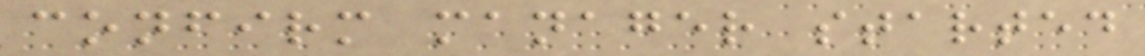confirm manager started
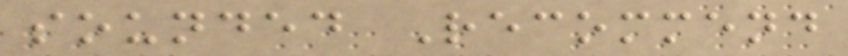sounded Recommend
